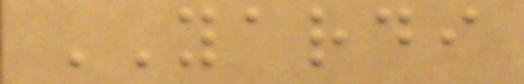YARDI
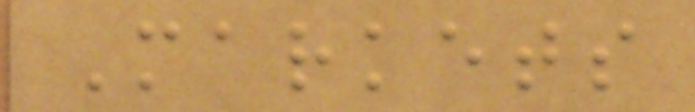Markets
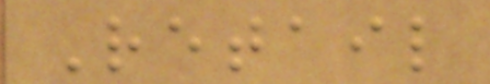Retail
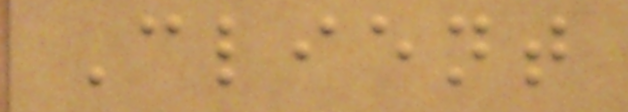Client
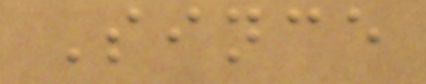Since
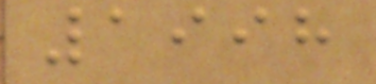1998
